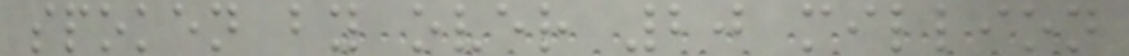spoken by over 20 million
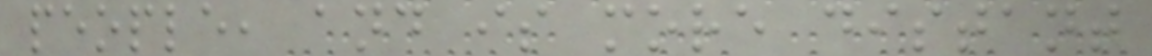people, and is more distant
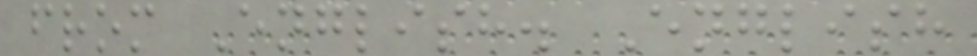from English. English
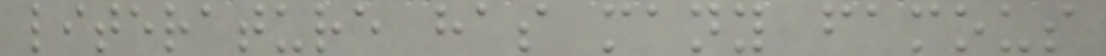literature has many famous
